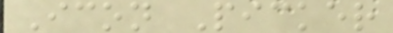Icon Picker
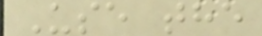Use the
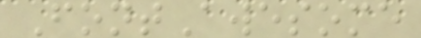FontAwesome
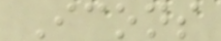Icons
